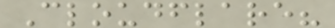Cloudflare?
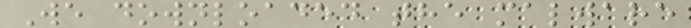We downloaded the malware
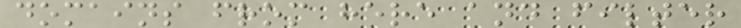domains from here and filter
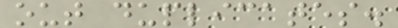out duplicates.
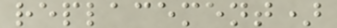replacement)
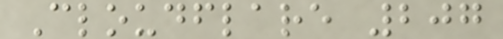Cloudflare 207
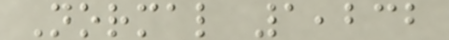Normal 1,232
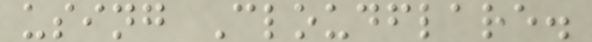using Cloudflare.
